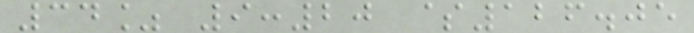34% 9:20 $126.05
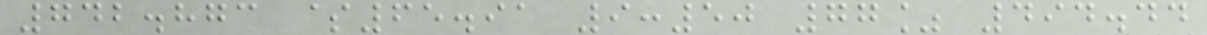742.873 $65.91 9:50 77% 494.44
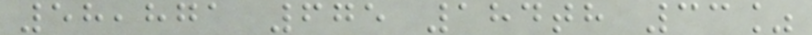58,871 675 184th 33%
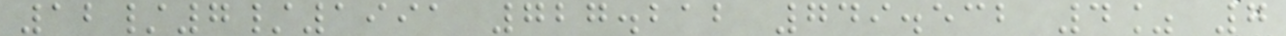12/7/1991 727.212 749.532 4% 7
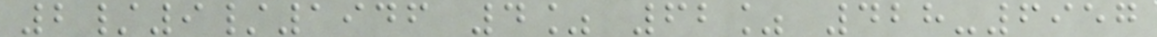2/9/1946 4% 62% 428-6957
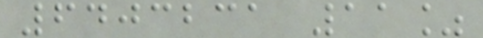6403231 11%
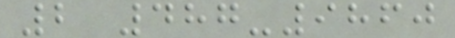2 487-9860
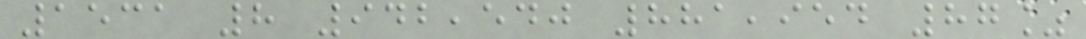1531 8 942,540 881,954 87%
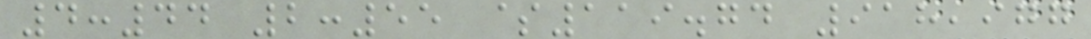4:44 2:55 $119.74 918,977
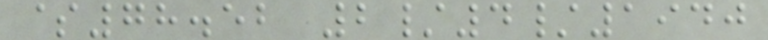$78.52 2/4/1940
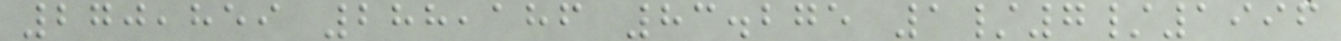270,859 288,186 83.275 1/7/1996
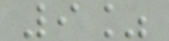9%
